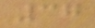37
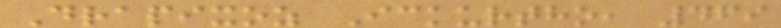Drapixoz Ickurtho, 469
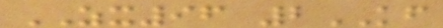ZX96 2KF
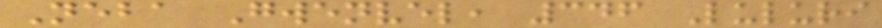Neba Gwenvel, 346 Luluri
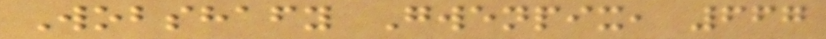Wobshafy Gwenpix, 667
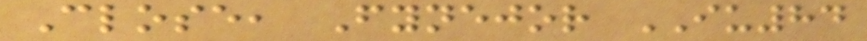Close, Fynejor IU84
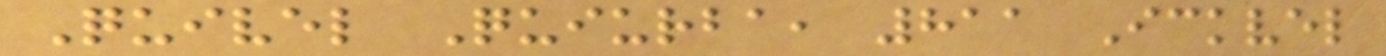Quivel Quiurba, 811 Ickvel
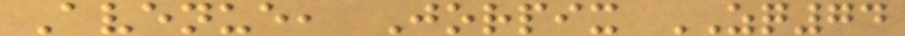Avenue, Jorpix ZQ74
